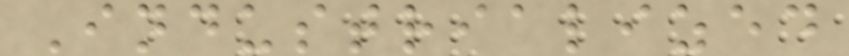Industrialized
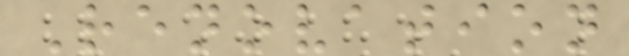Renovation
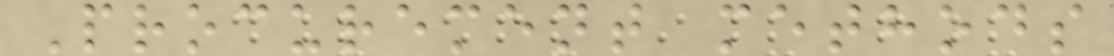Procurement methods
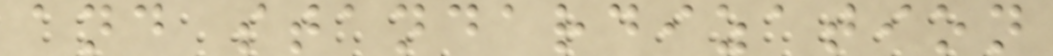and standardization
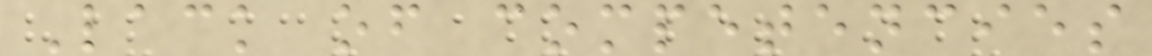Lack of competencies
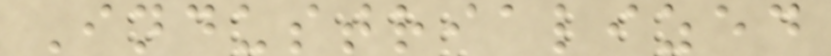Industrialized
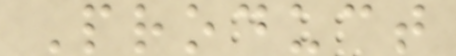Product
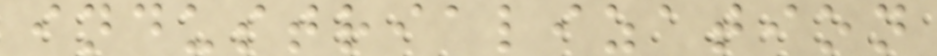industrialization
